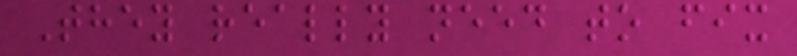They really need to fix
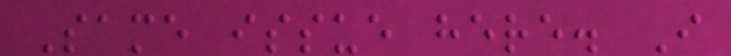Same issue here. I
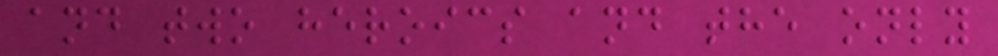and two heroics and the only
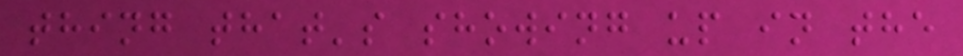thing that's showing up in the
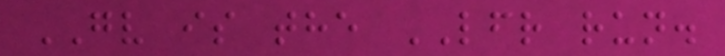GV is the LFR run.
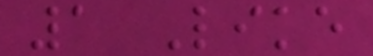1 Like
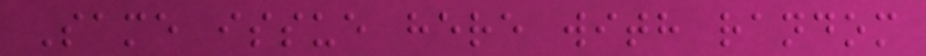Same issue here with random
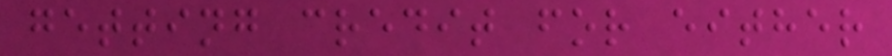getting credit for either
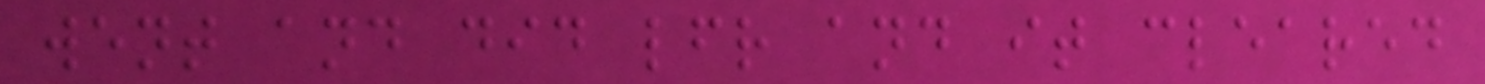went and did lfr and it cleared
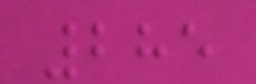285
